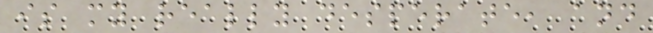is my really desperate, and
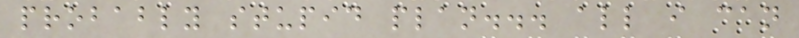probably stupid plan... all i can
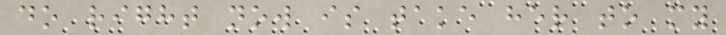do right now is take her to my
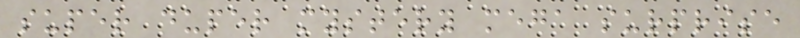super duper mystery mega surprise
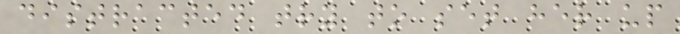distracted try to set her up
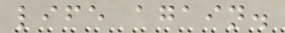life again.
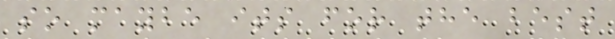so maybe its for the best
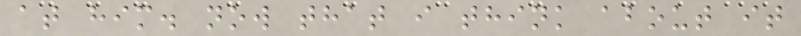at him. now that i think about it
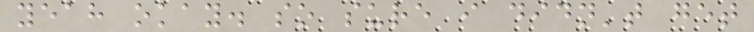yeah okay. so sure i didn't get
